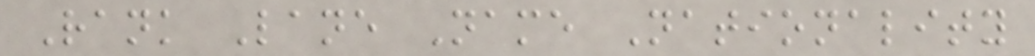Rank Lane Name Nationality
